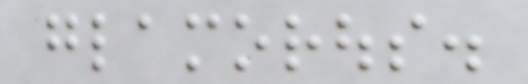glamorous.
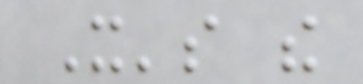It's the
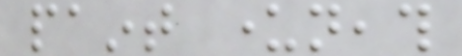paint underneath
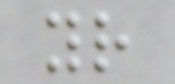your
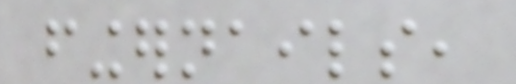fingernails,
